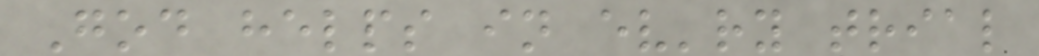God helps in ev'ry trial
